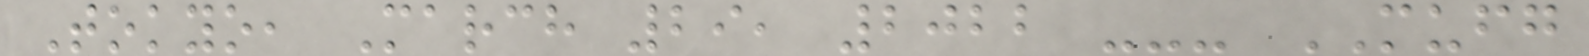Tokyo, March 29, 2022 --- MUFG
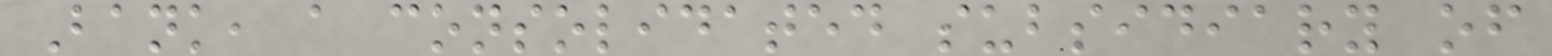Bank, a consolidated subsidiary of
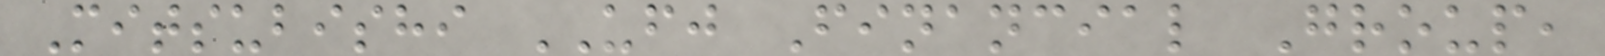Mitsubishi UFJ Financial Group,
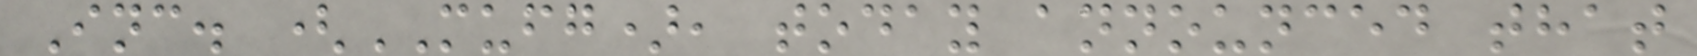Inc. (MUFG), today announced that
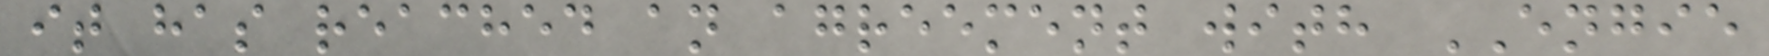it has reached an agreement with ENGIE
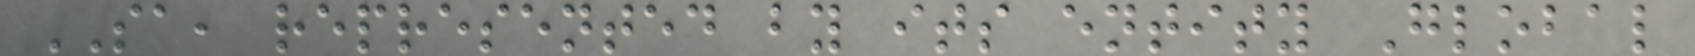SA, represented by its entity Global
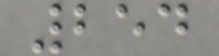254
